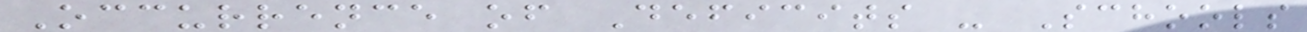Occurrence of Deficits - Schools
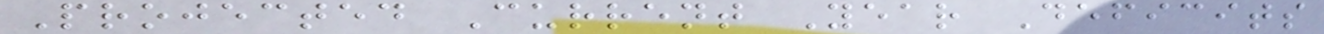Projected Current Year Deficits
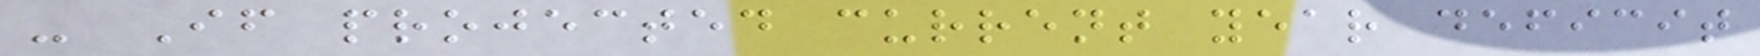- If projected current year deficit
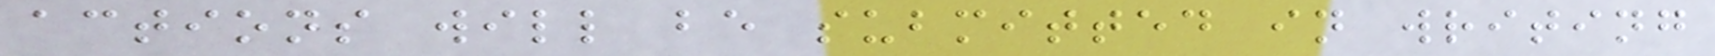actions will be submitted in writing
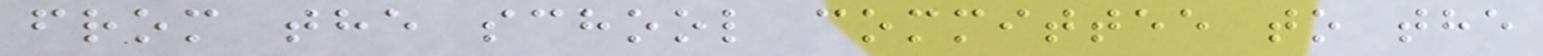from the school committee to the
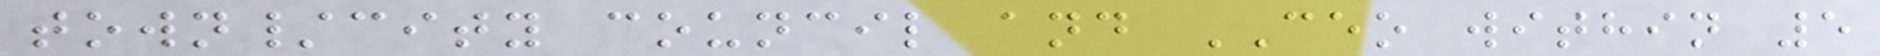town/city council and CEO within 5
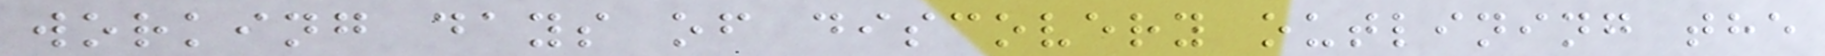working days of discovery outlining the
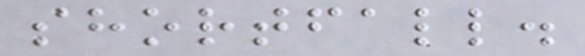shortfall.
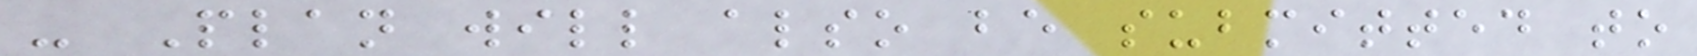- Plan will also be submitted to
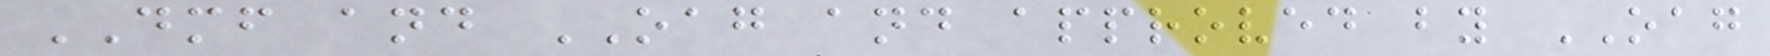DMF and OAG and approved by OAG
